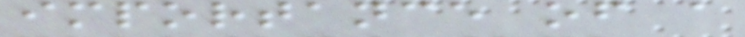importance of a
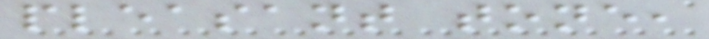pleasant tone,
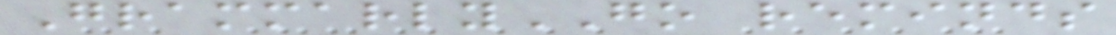GrammarlyGO reminds
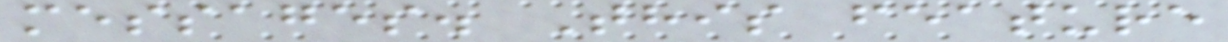messages. This feature
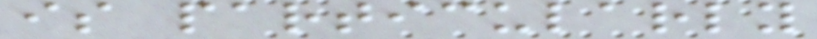is particularly
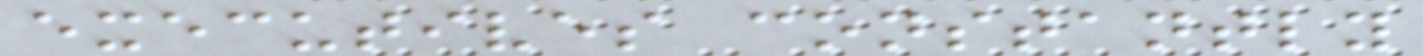executives constantly
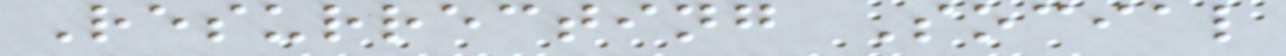Resurrecting Social
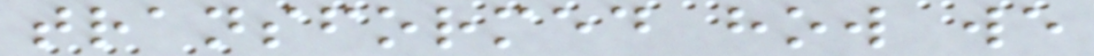transformed how we
